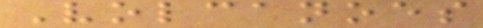Volcanoes
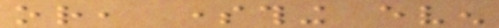or, something even
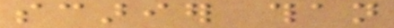scarier than
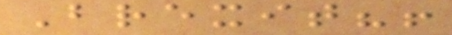Brexit?!
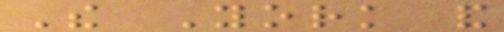The York and
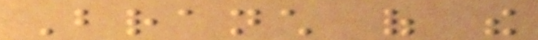Branch of the
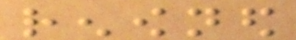renowned
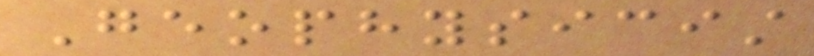Geophysicist
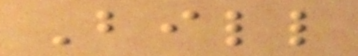Bill
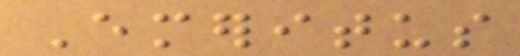Emeritus
